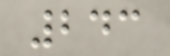243
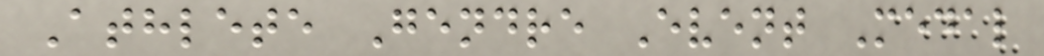Athlete Gendre Event Medal
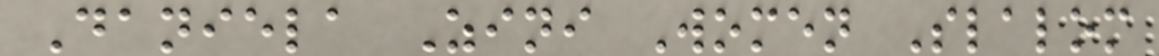Daniela Zini Women Slalom
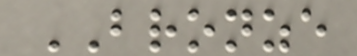BRONZE
